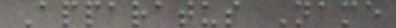Apparatus Name
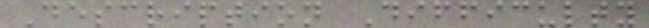Description Difficulty
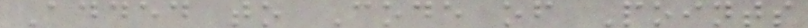Added to Code of Points
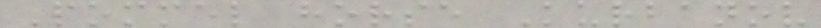Pommel horse Kurbanov
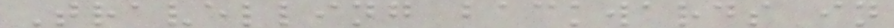Travelling backwards in
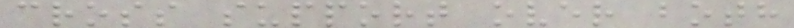cross support over both
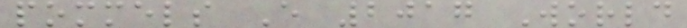pommels E 2017 World
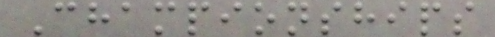Championships
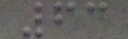63
